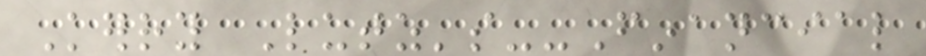Kerry Lutz's--Financial
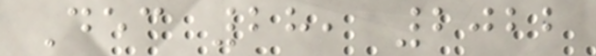Dec 28, 2022
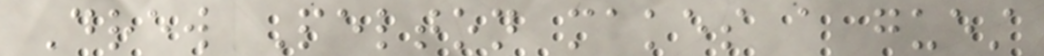Drew Pelton makes a guest
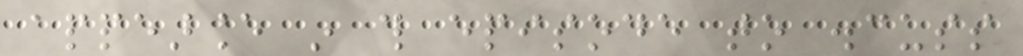appearance in this episode to discuss
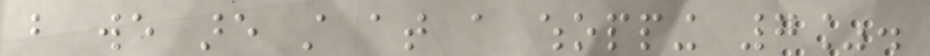but we are still at a whopping 7%.
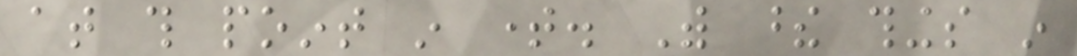at this point in time. With these things in
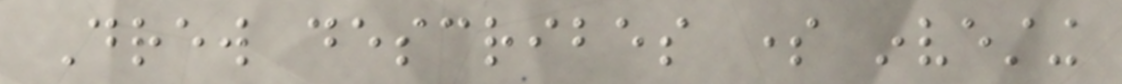Drew describes some investing
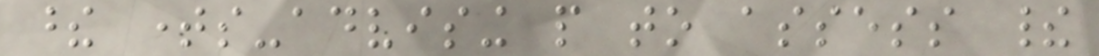these times-advising people to assess their
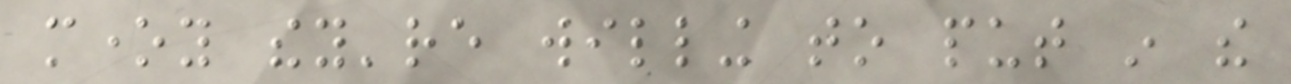money they're willing to put in the
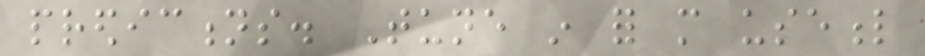predictions. Tune in for more useful
